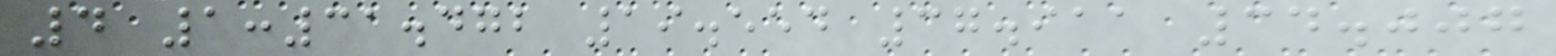4 1:31.472 19.554 37.911 34.007
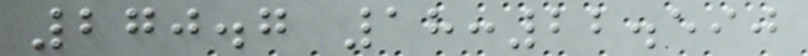270.7 18:22.590
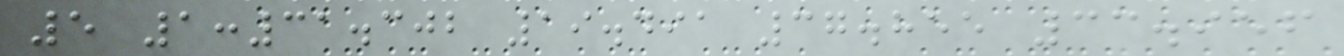5 1:31.302 19.491 37.855 33.956
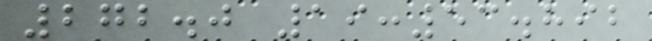272.0 19:53.892
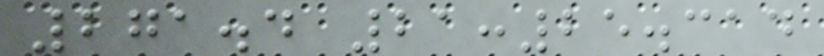271.4 21:25.314
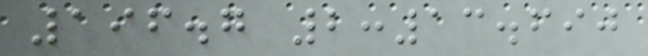196.7 2:13.690
